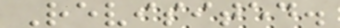Revisited.
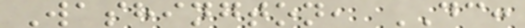Washington, DC:
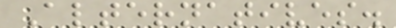Alternatives.
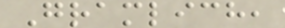Gramlich,
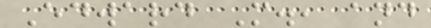Edward M., and
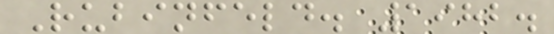Rubinfeld. 1982.
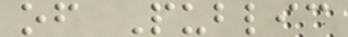of Public
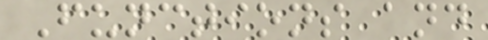Functions and
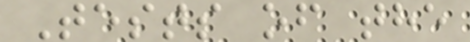Tests of the
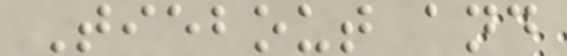Tiebout and
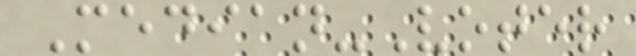Median-Voter
